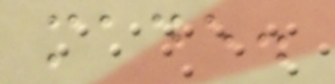made.
